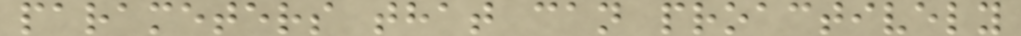parameters that can proactively
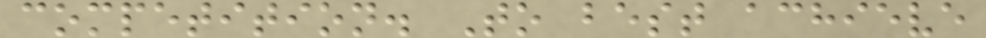competition. To best achieve
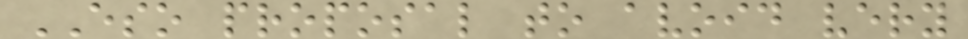ESO proposal to avoid very
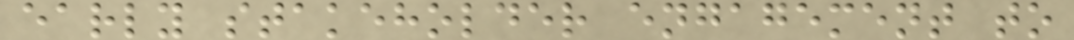early stakeholder engagement to
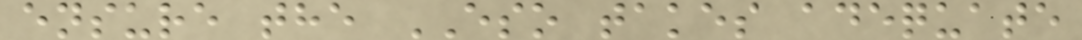ensure the ESO takes adequate
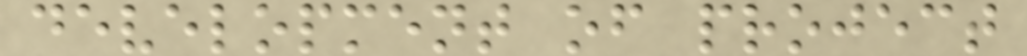development of project
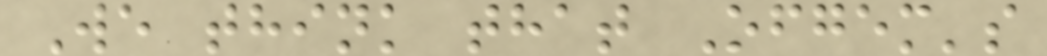We think that Ofgem's
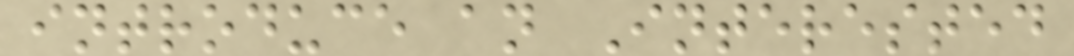introduce an Interested
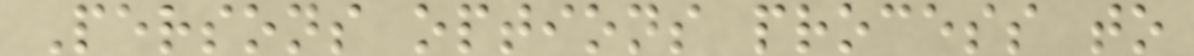Persons options process to
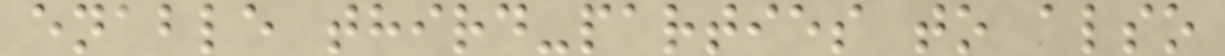enable third-parties to also
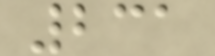231
